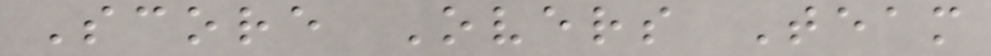Score Overs Team
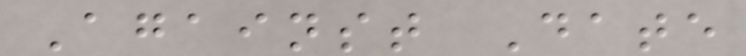Against Date
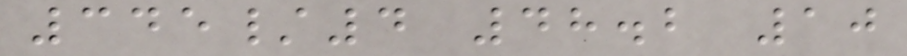345/4 48.2 10
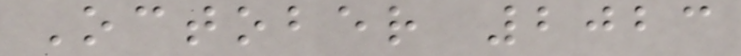October 2023
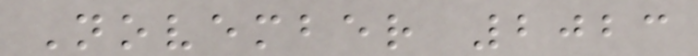November 2023
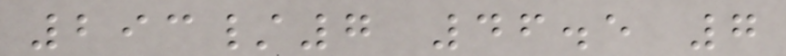293/7 46.5 7
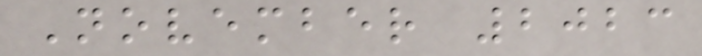November 2023
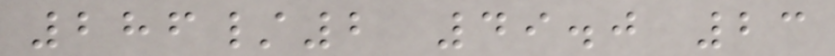286/2 49.0 23
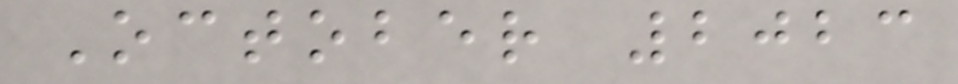October 2023
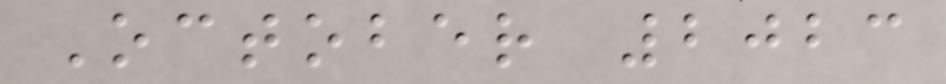October 2023
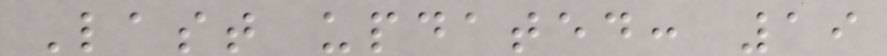Last updated: 19
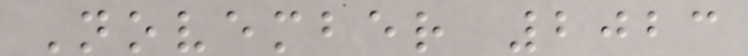November 2023
